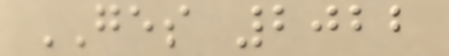GES 2022
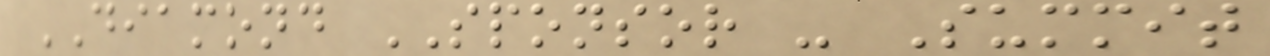DIAMOND SPONSOR - Summit
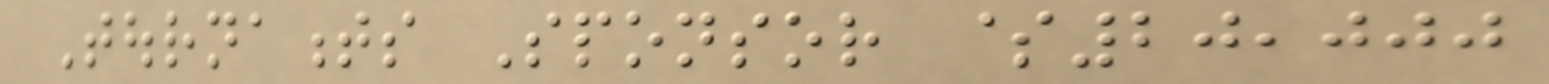Tournaments Sponsor $20,000
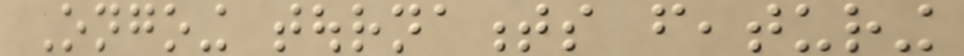Ongoing tournaments featuring
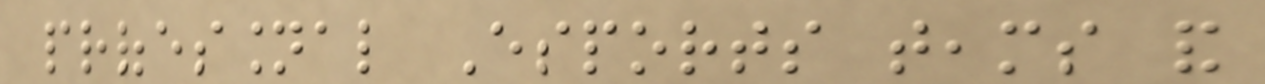professional Esports teams and
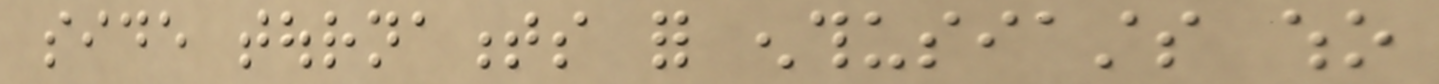side tournaments for enthusiasts who
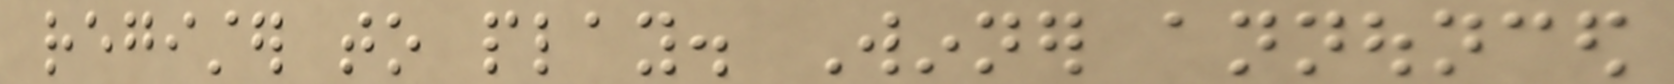register to play. Winner announced
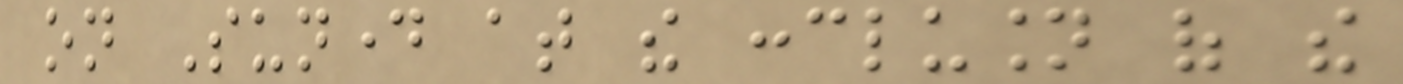on Sunday at the conclusion of the
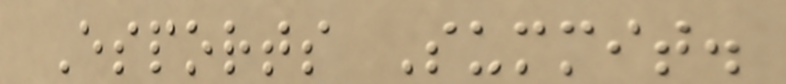Esports Summit.
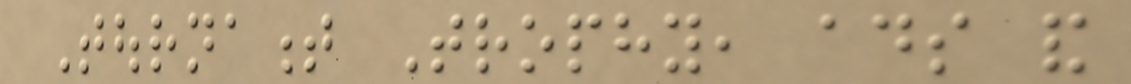Tournament Trophy, ads and
